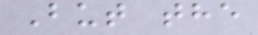But the
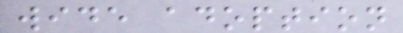wide adoption
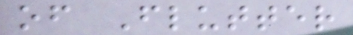of Flutter
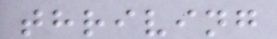thriving
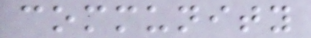community
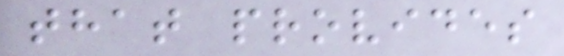that provides
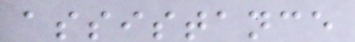assistance
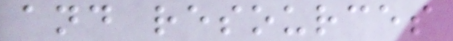and resources
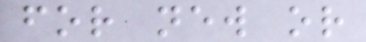for new or
